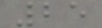25
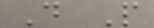D P
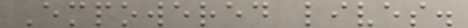Empowered lives.
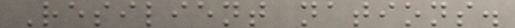Resilient nations.
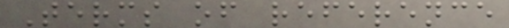Terms of reference
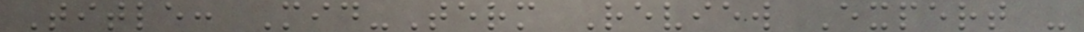Title: Mid-Term Review Expert -
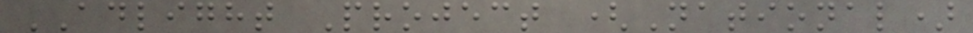ADLIGHT Project (National)
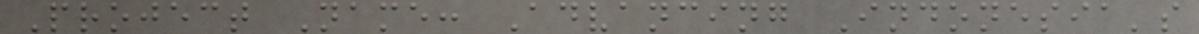Project Name: Advancing Indonesia's
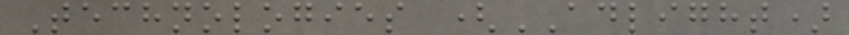Technologies (ADLIGHT)
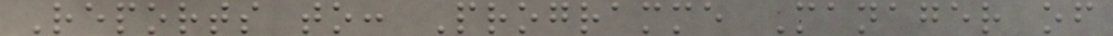Reports to: Programme Manager of
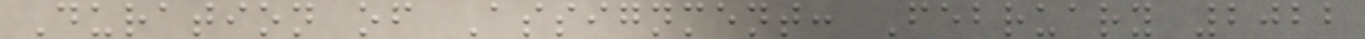Duration of Assignment: February 2022
